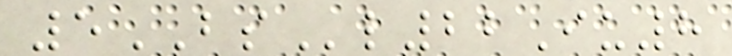5BSl22Iu8
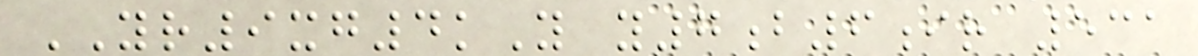YR9xg4kY y7b6ir 531
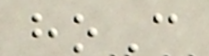hoC
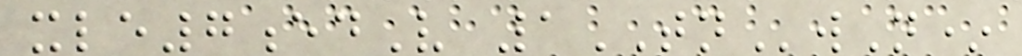xle7edV 1TNwN*
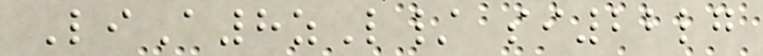LiA8zL/ si22lg
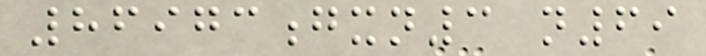86973gxn3 n69
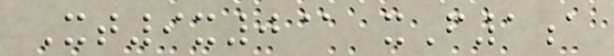Xt9x0@ xF1a
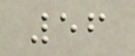56
